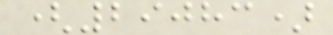(29083)
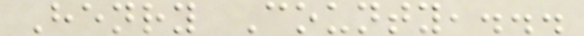Henry County,...
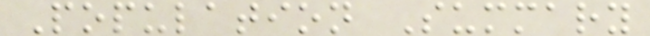Population Summary
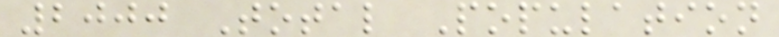2000 Total Population
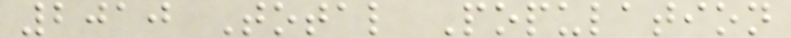2010 Total Population
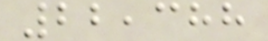22,388
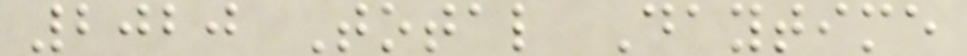2020 Total Daytime
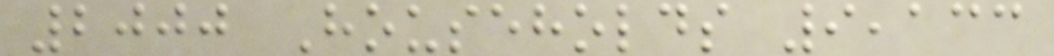2000 Households 9,133
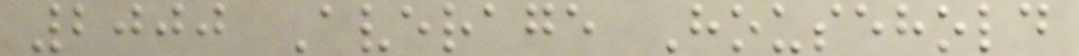2000 Average Household
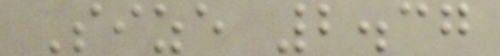Size 2.37
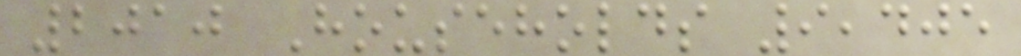2010 Households 9,405
